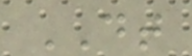DT
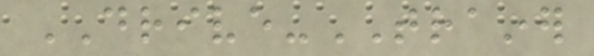DRIVE-TRAINER
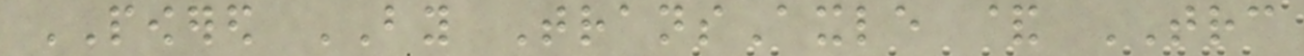POWERED BY TransAxle & TRC
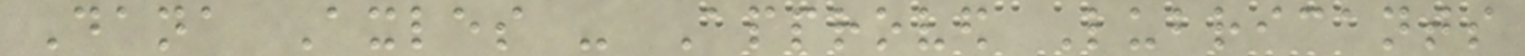Dana Axles - Approved Lubricants
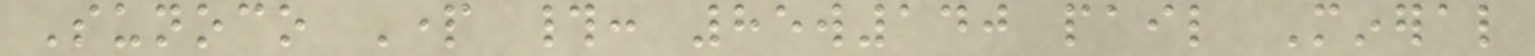Sunoco Part #: 85w140 pail Mineral
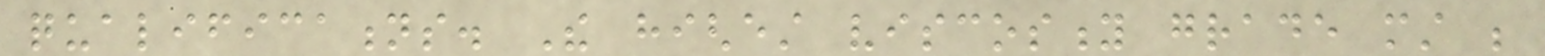qualifications. The highest viscosity grade must be
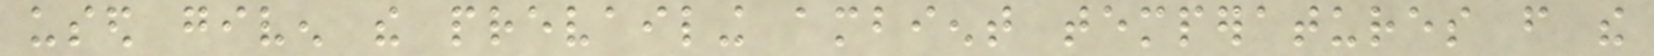used given the prevailing ambient temperatures from the
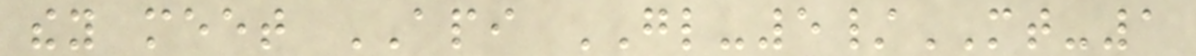they meet API GL-5/MT-1
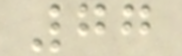77
